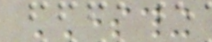SOMETHING
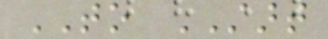TO START
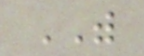WITH
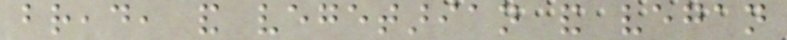bread, and vegetarian and vegan
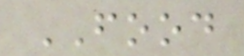FOOD
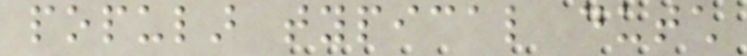popular typical dutch
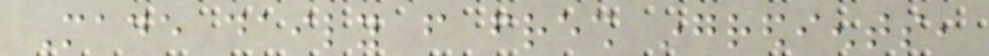Made daily from fresh ingredients,
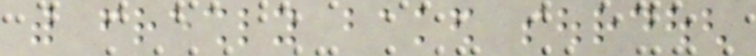with freshly baked sourdough
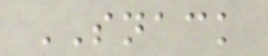SNACK
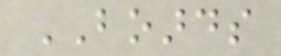BOARDS
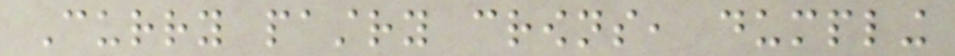Curry pastry crowns, dumpling
